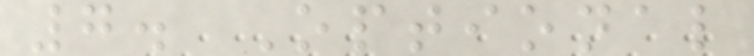7. Optional
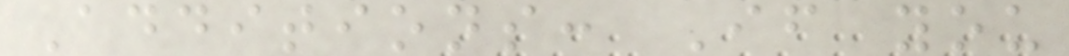Additions: If you
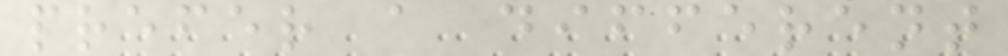prefer a different
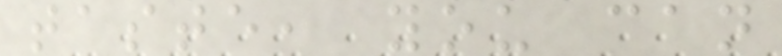taste, you can
